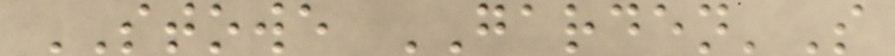STOWE GARDEN'S
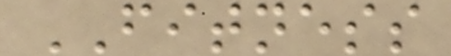FITNESS
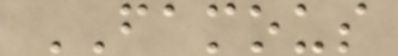FAMOUS
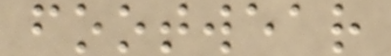footwear
